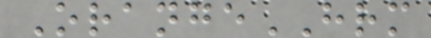OrangeHRM
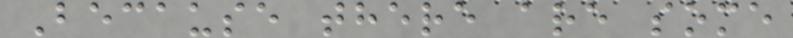Because there are some
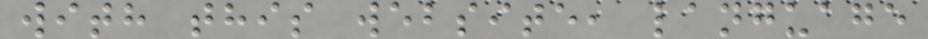with this website, language
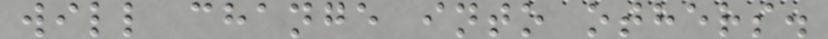will change into others.
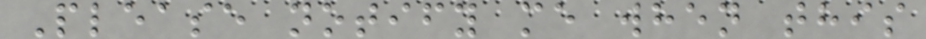Please notify me when this
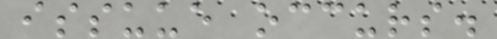issuue occurs.
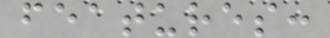features:
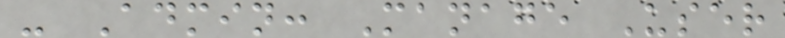- Admin: Manage User
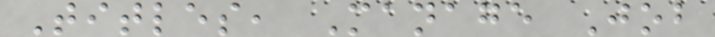Titles, Manage Job
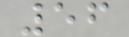56
